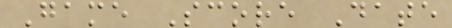Game Score Date
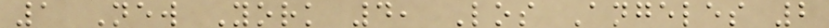1 New York 4, Los Angeles 2
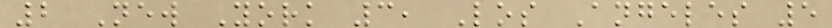2 New York 3, Los Angeles 5
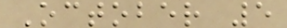October 5
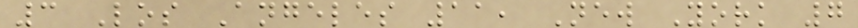3 Los Angeles 11, New York 7
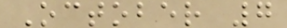October 7
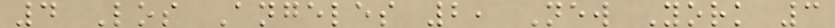4 Los Angeles 2, New York 3
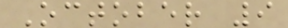October 9
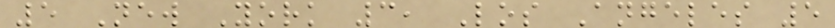5 New York 3, Los Angeles 5
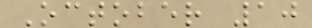October 10
